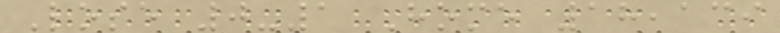Lose 0-1 Home 18,139
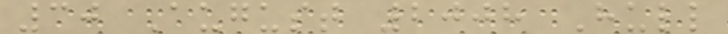30 August 2008 Hull
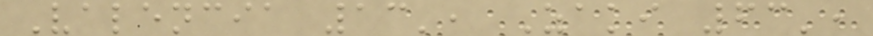Valencia 13', Zaki 63',
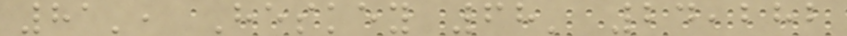81', Heskey 68' 24,282
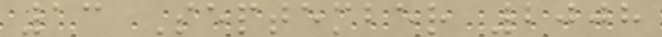13 September 2008
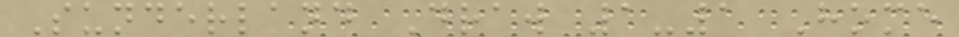Sunderland Draw 1-1 Home
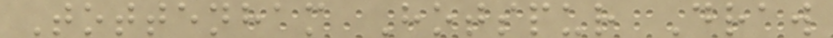Tottenham Hotspur Draw
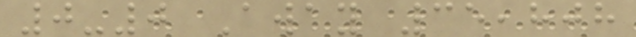0-0 Away 35,808
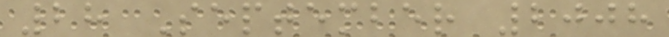28 September 2008
